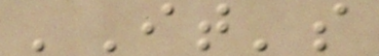'It's
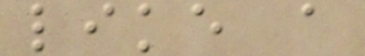like a
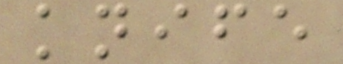knife
